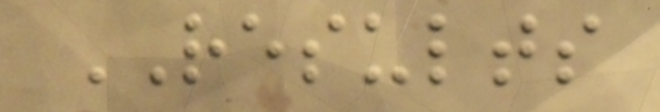RESULTS
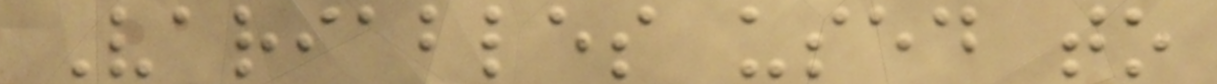Variables used to
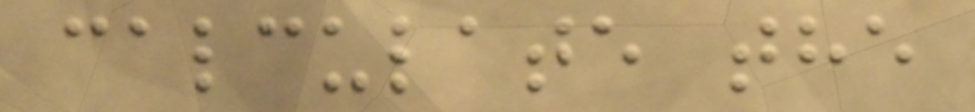calculate the
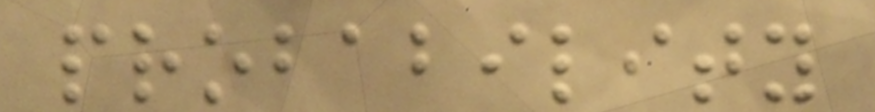probability
